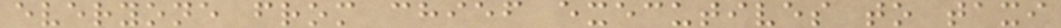everyone from chief executives to taxi
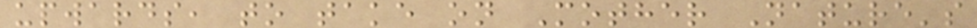upwards, to take on Mother Nature's
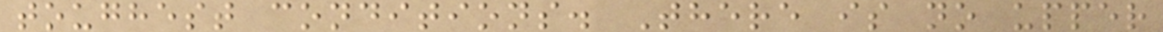toughest conditions. There is no upper
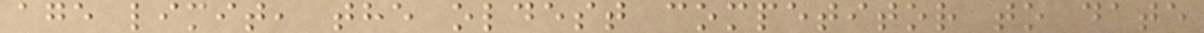age limit, the oldest competitor to date
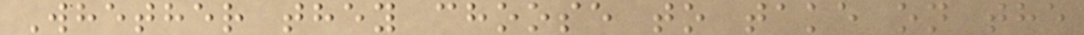Whether they choose to take on the
